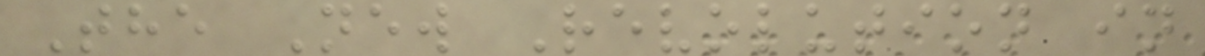The New Revolution in
